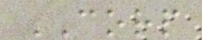CORP
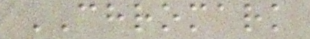CHROMARK
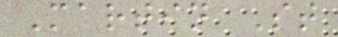Martin St
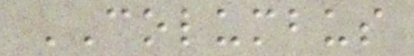COLUMBUS
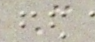C
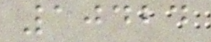10424
